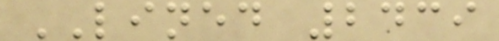LINED 2439
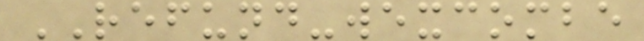REFUND-wexcombe
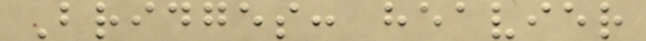Bridges: heavier
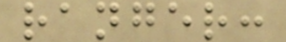ranger:
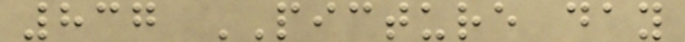837 PICTURE day
